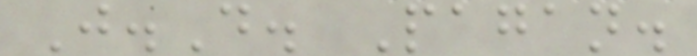J.D. Pagan.
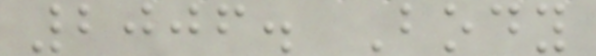2006. Body
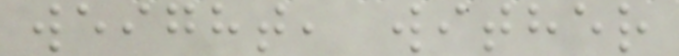weight, wither
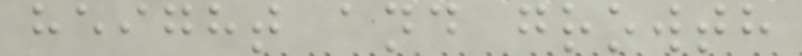height and growth
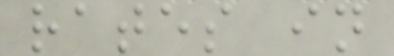rates in
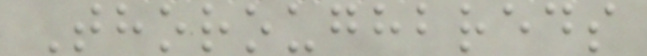Thoroughbreds
